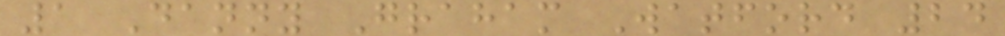1 Danny Graham Watford 24
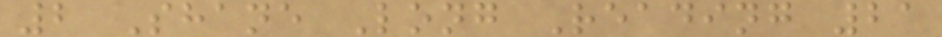2 Shane Long Reading 21
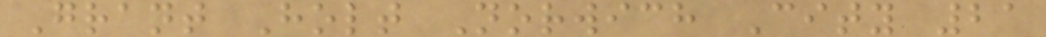Grant Holt Norwich City 21
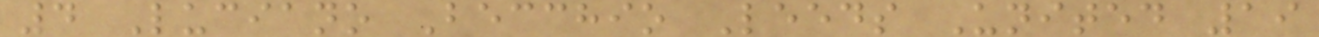4 Luciano Becchio Leeds United 19
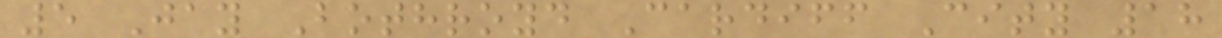5 Jay Bothroyd Cardiff City 18
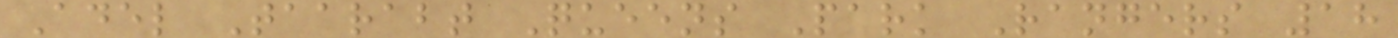Adel Taarabt Queens Park Rangers 18
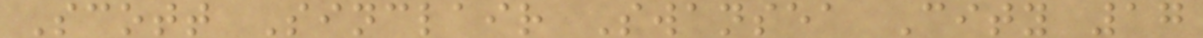Scott Sinclair Swansea City 17
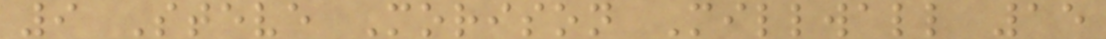9 Steve Morison Millwall 15
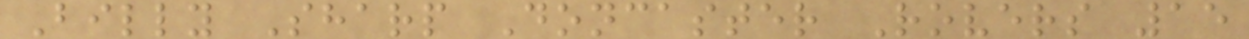Billy Sharp Doncaster Rovers 15
